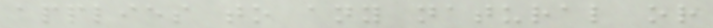applies to any natural or
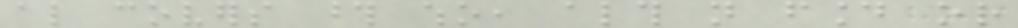also covers those who, although not found or
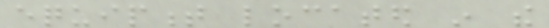equipment located in the
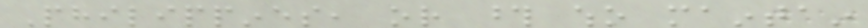Philippines, or those who maintain
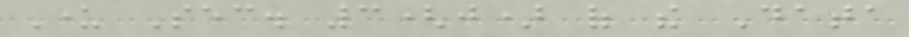Under Sec. 3(j) of the Data
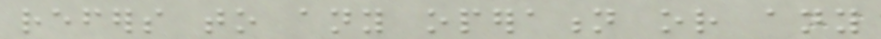refers to any operation or any
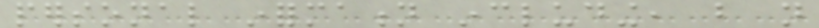personal information including, but not
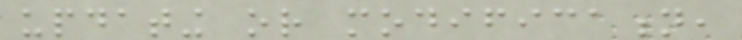updating or modification,
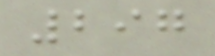297
